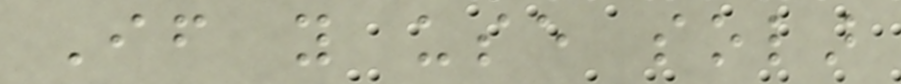If you use solar
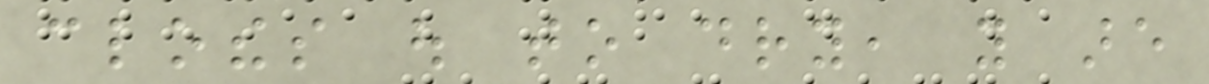clothes out to dry, you are
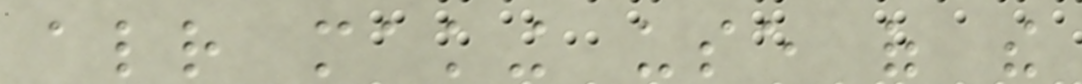already making use of the
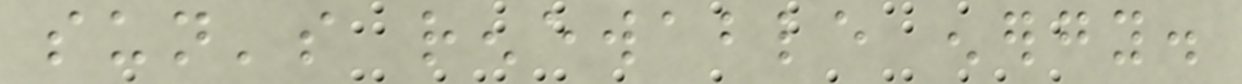sun's renewable energy.
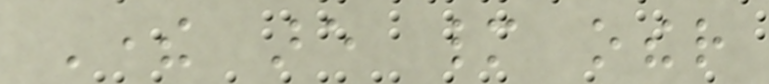There are many other
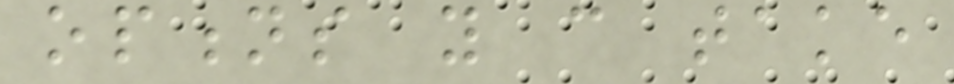options you can take
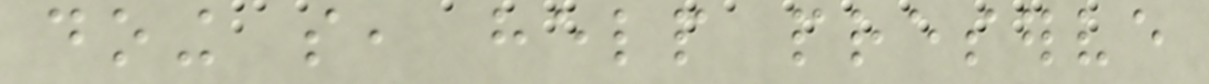doing so, help preserve
